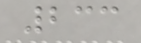233
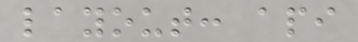layout: api
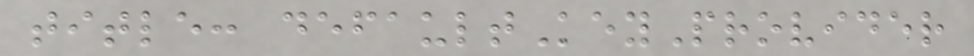title: defaultKeyProvider
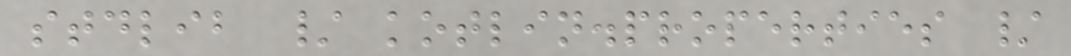stdlib / kotlin.properties /
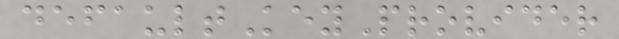defaultKeyProvider
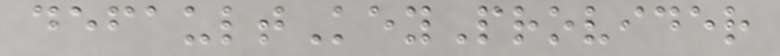defaultKeyProvider
